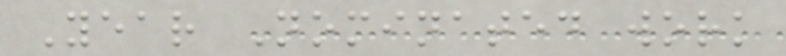Year Nominated work
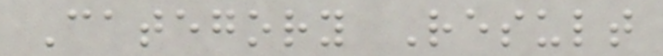Category Result
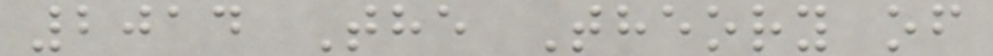2014 The Theory of
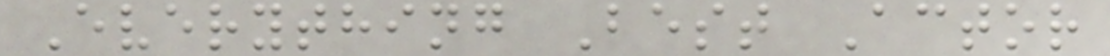Everything Best Actor
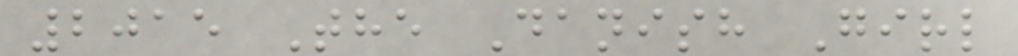2015 The Danish Girl
